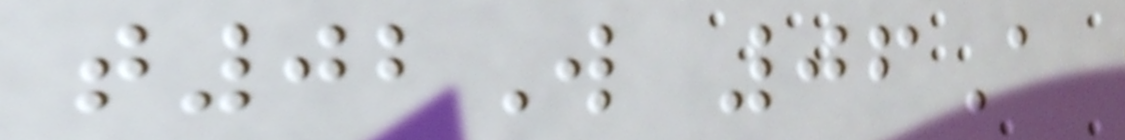t02W 06A
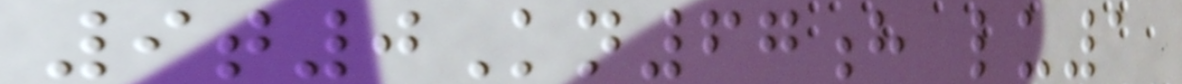9t0Kn67h lu1
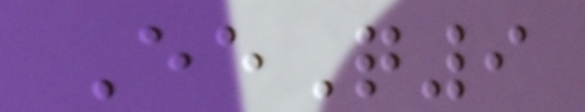EeQ9
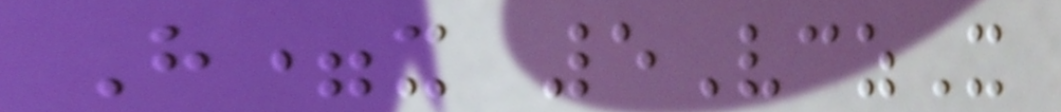H=x 5VczX
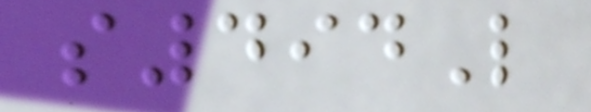s494L
